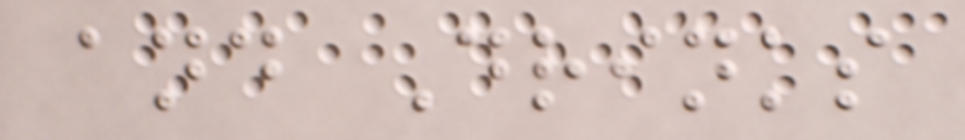and Drinks
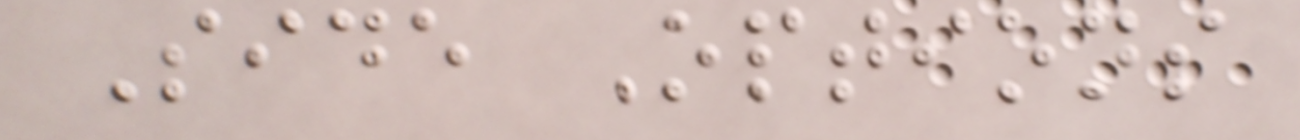Side Options
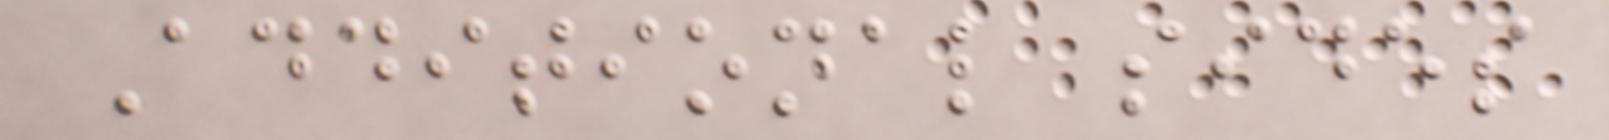Additional sides
